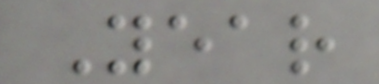Year
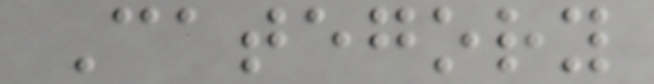Category
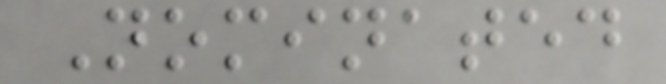Nominated
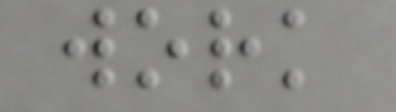work
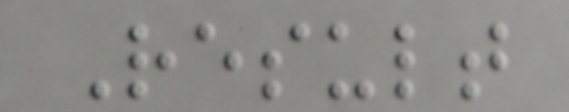Result
